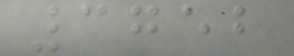3752
